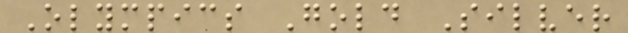Olympics Gold Silver
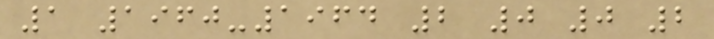1 1960-1964 2 0 0 2
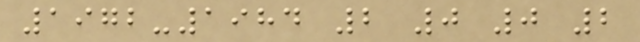1972-1984 2 0 0 2
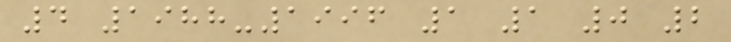4 1988-1996 1 1 0 2
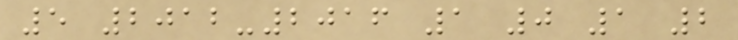5 2012-2016 1 0 1 2
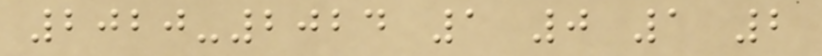2020-2024 1 0 1 2
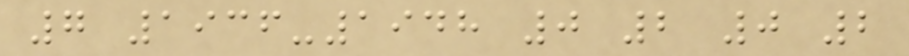7 1936-1948 0 2 0 2
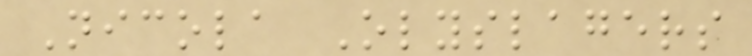Nicola Olyslagers
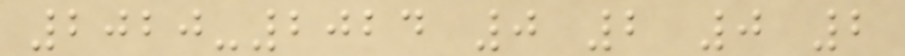2020-2024 0 2 0 2
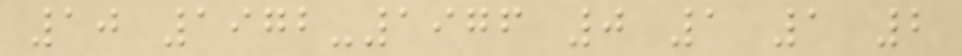10 1972-1976 0 1 1 2
